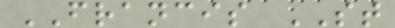FRANCIS ST
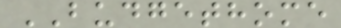BUDGETHOME
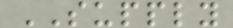SUPPLY
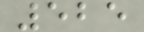525
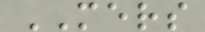MERS
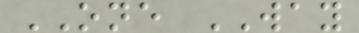ONE WAY
